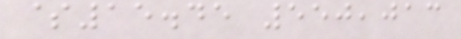$15.45 550,013
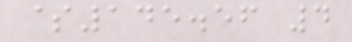$145.56 4
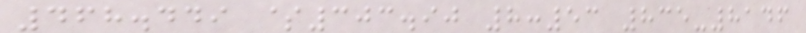468.449 $303.90 8:53 835-8146
